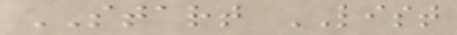START LIST
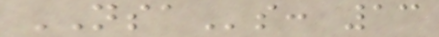NSAs: 13
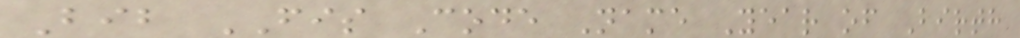Bib FIS Code Name Year of Birth
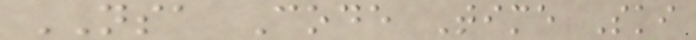NSA Code Time Ski
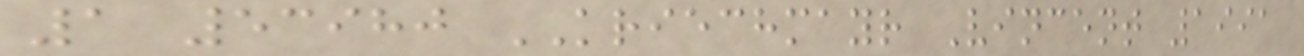1 53980 KRIECHMAYR Vincent 1991
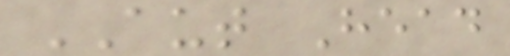AUT Head
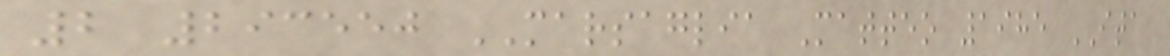2 293550 MARSAGLIA Matteo 1985 ITA
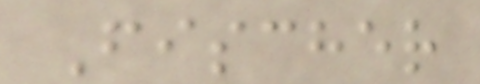Fischer
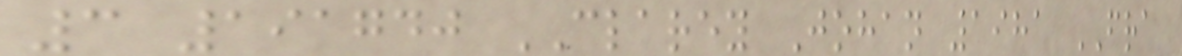3 191740 CLAREY Johan 1981 FRA
